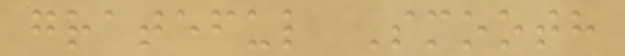grateful Smooth
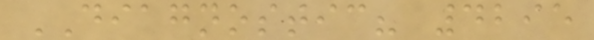DIAGNOSTIC? 4295
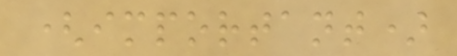(important)
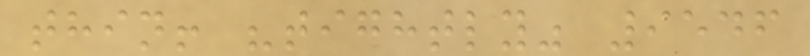thin! "tightly" 9546
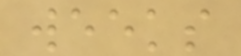weeks
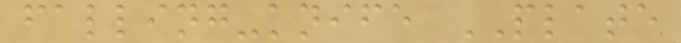falling-knife PLATE
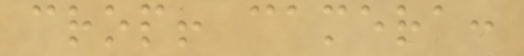crop! camera:
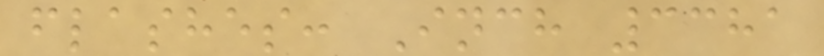flashes: Inch 3381
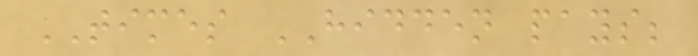TIMES HIDDEN pays;
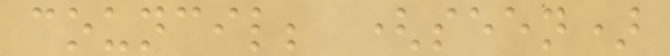council; (seen)
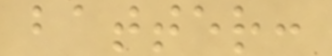batter:
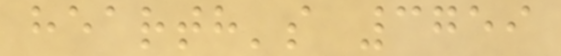hearth's 3759
